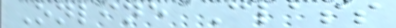Online Class
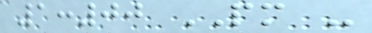1:00 PM -
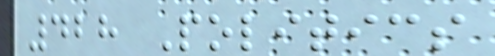428 Politics
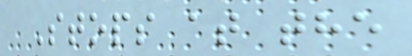Stops at the
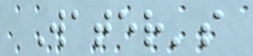Water's
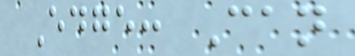Edge: Can
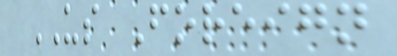US Foreign
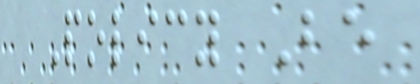Policy Be
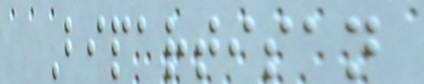Bipartisan
